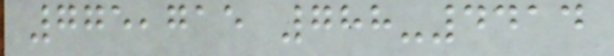775,715 788-4414
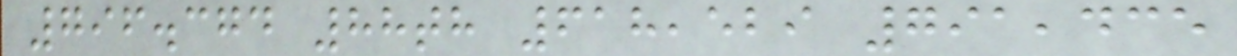796.374 88th 618,529 791,435
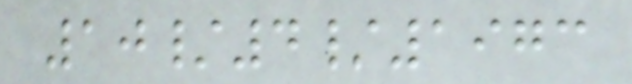10/4/1973
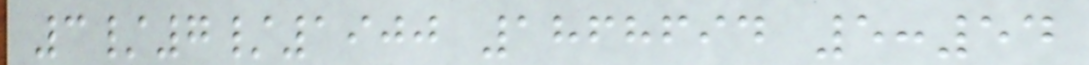3/7/1900 1868694 5:54
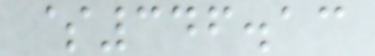$346.13
